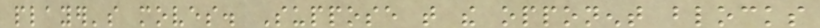player's moves. Suppose that the opponent blocks
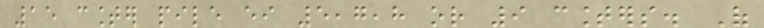15 counter pile either 5,7,8 or 9 counters. Of
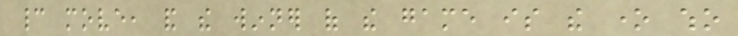cannot move, and the winner of the game is the one who
